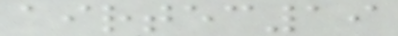airtec19
